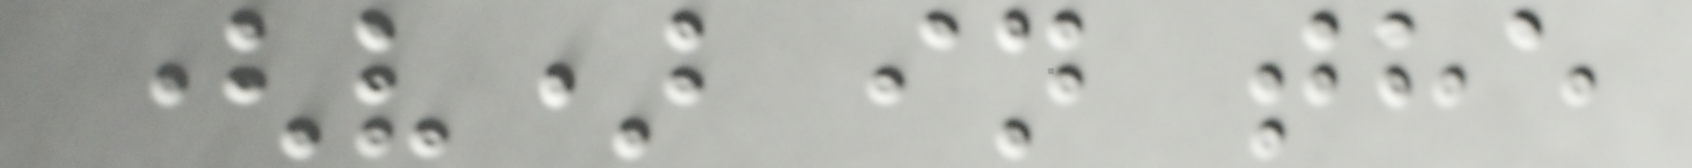(v) in the
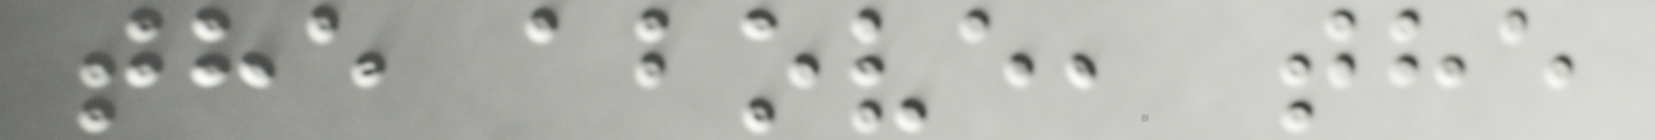the above, the
